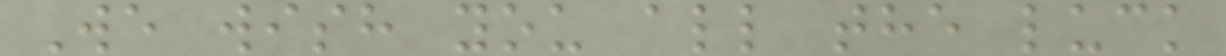We wish you all the luck
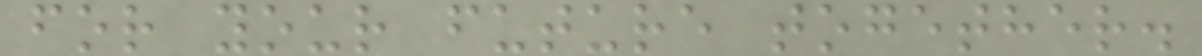for your future together.
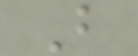B
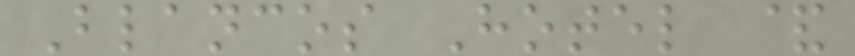Blancos Hotel &
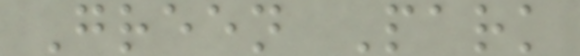Green Park
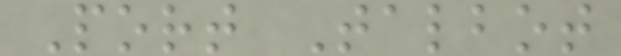Port Talbot
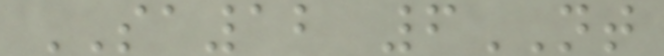SA12 6NT
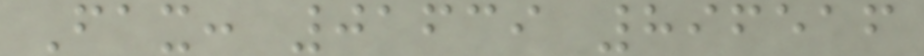Fax: 01639 896516
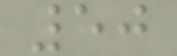50
